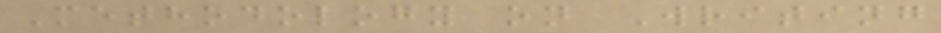Methodology on Writing
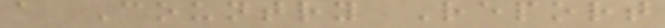a Country Report
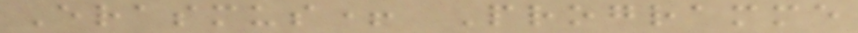Erasmus+ Programme
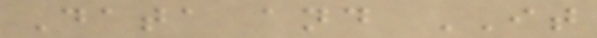Data and IT
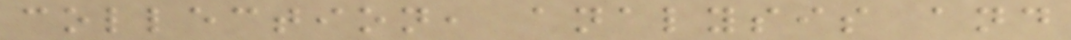collection, analysis and
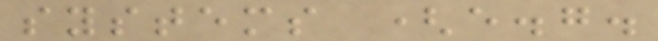systems (e.g.
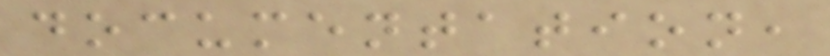documentation,
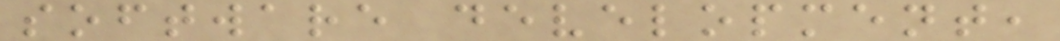software development,
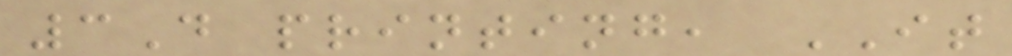3D printing, IT
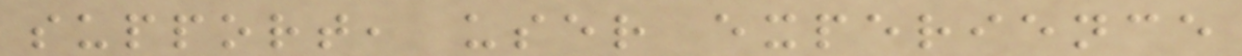support, user experience
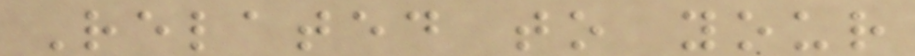Related to your
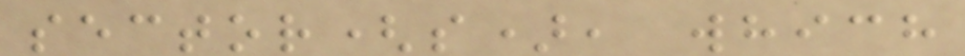sector(s), which
